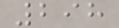298
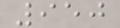950
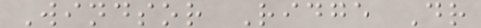Windsor Ridge Dr
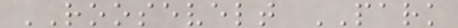ROOSEVELT PARK
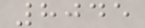8045
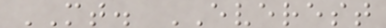MT. EVEREST
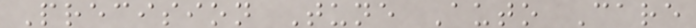Precision Tune Auto Care
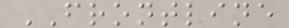FRONTLINE
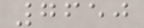7650
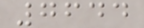7644
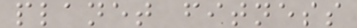planet fitness
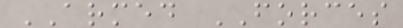ARMED FORCES
